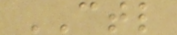CTL
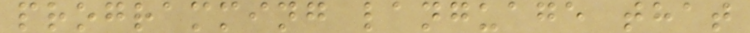programming language that
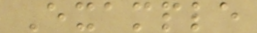Example
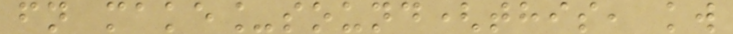fn make_sound(this, kw
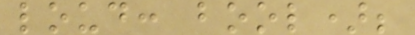loud: bool);
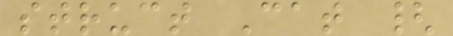struct Cat {
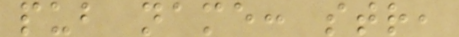pub name: str,
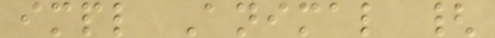impl Animal {
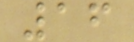16
